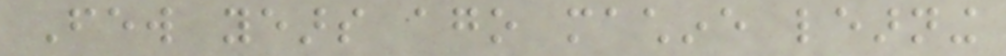Few years ago machine learning
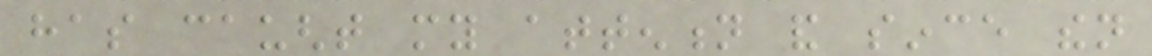has caught my attention and since then
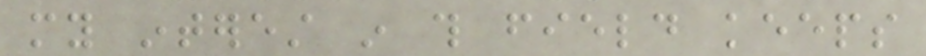my interest in this field keeps
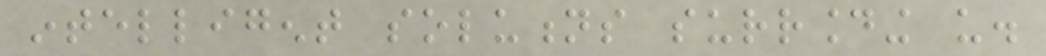intelligent solutions surrounding us.
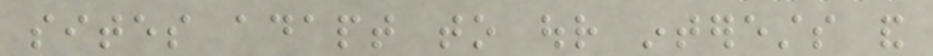sites adapt to our interests and
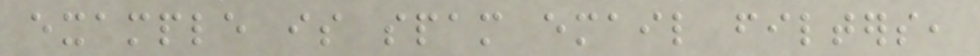example is spam email filters,
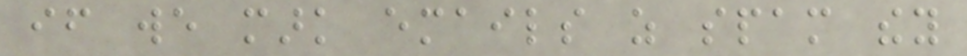if we mark emails as spam they
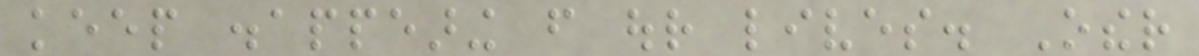keep disappearing from our lives. Other
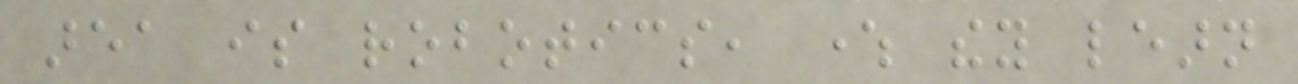area is robotics, where they learn
